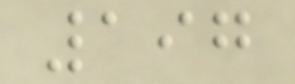197
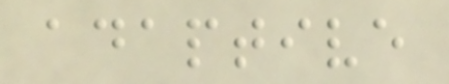adaptive
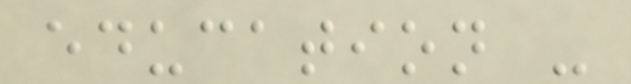education -
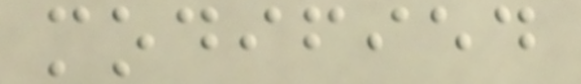modified
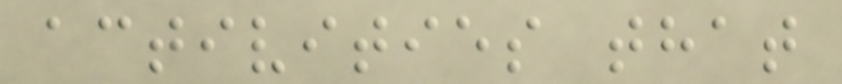activities that
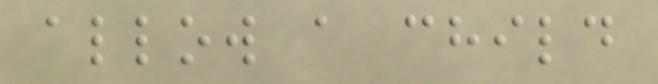allow a child
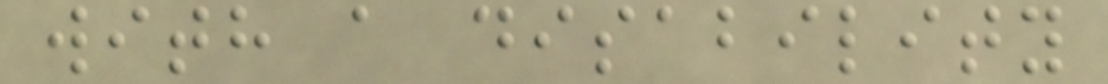with a disability
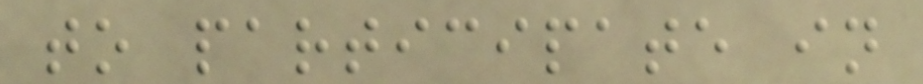to participate in
